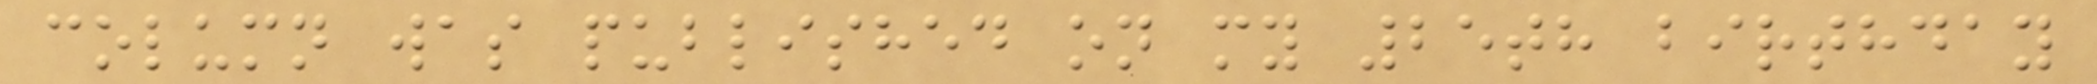column was published on my 25th birthday
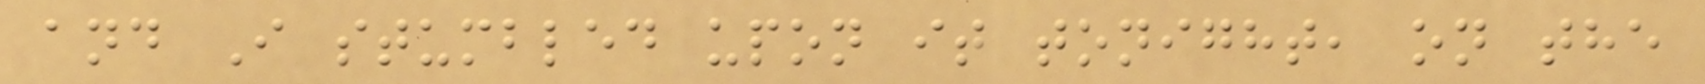and I stumbled upon it tonight, on the
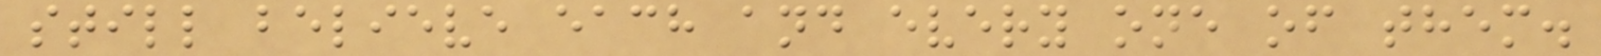still believe each and every one of them.
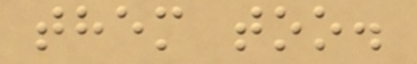them too.
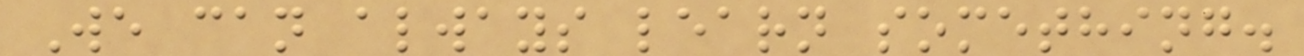We can always learn something.
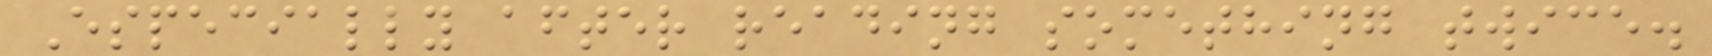Especially after reading something twice.
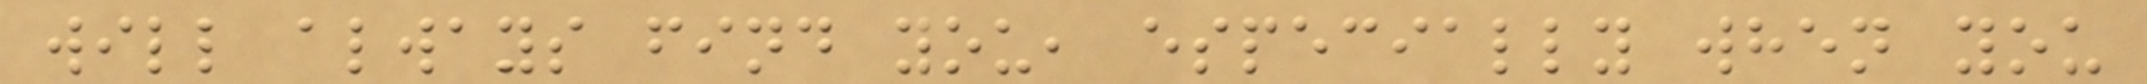will always find you, especially when you
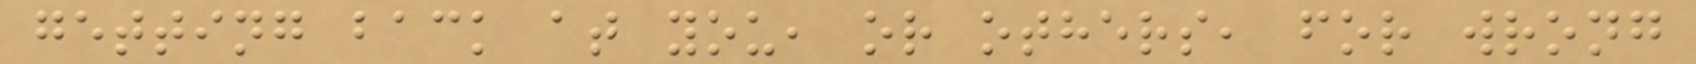getting back at you, or others, for wrong
